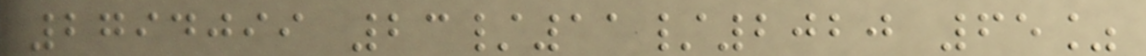2794099 23/11/2020 65%
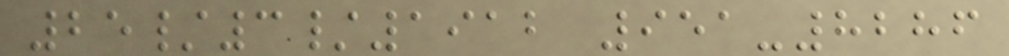25/3/1912 951-8286
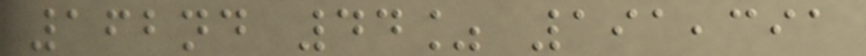162nd 44% 191,391
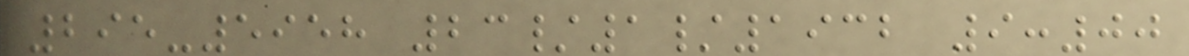295-5958 23/1/1932 9:00
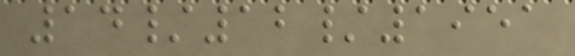14/12/1951
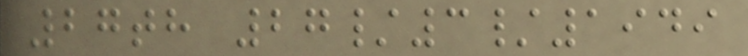27th 27/3/1949
